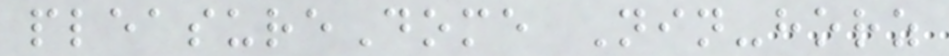pleasureDome Nin-horz
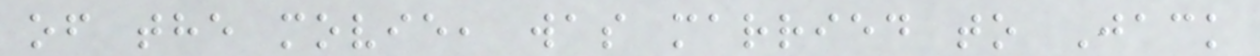of the movie, was married to Jack
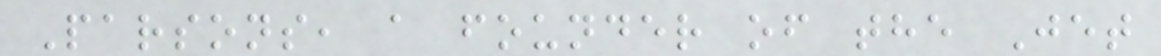Parsons, a founder of the Jet
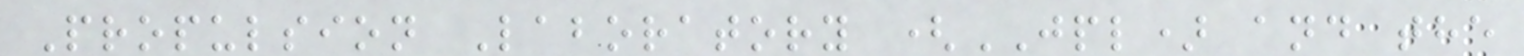Propulsion Laboratory (JPL) and the
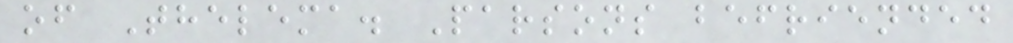of Thelema. Parsons befriended
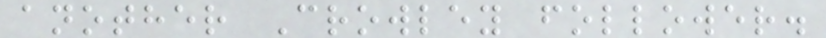another Crowley follower.
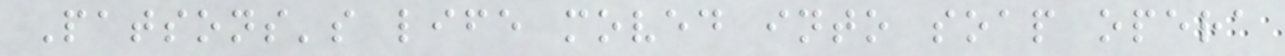Patsons's life moved into soap opera
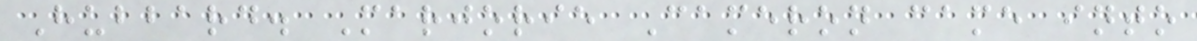Hubbard. Marjorie Cameron came into
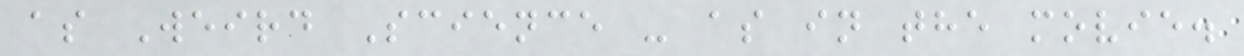as Weird Science - as in the movie.
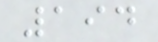194
